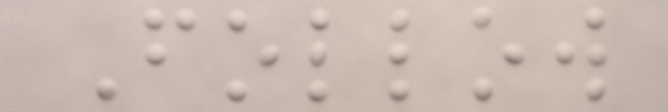Follow
